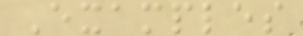Examples
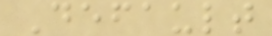Default
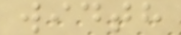width
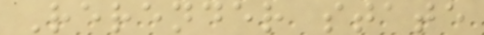Rerender state
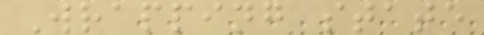Wrapping state
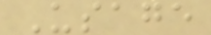Usage
